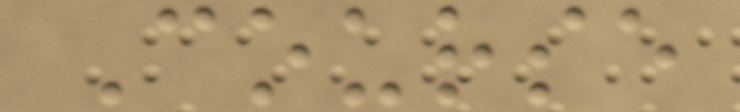Course
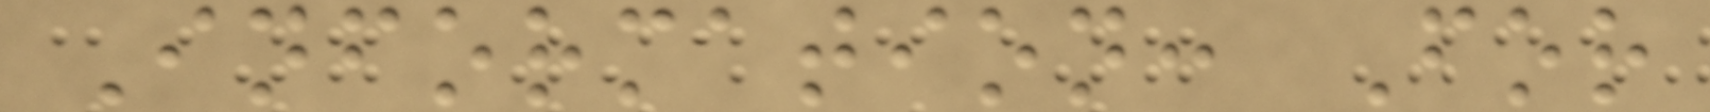Information: For
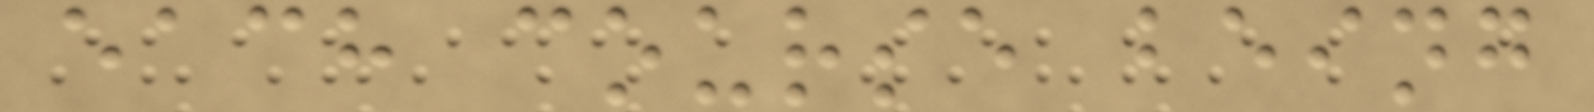each course being
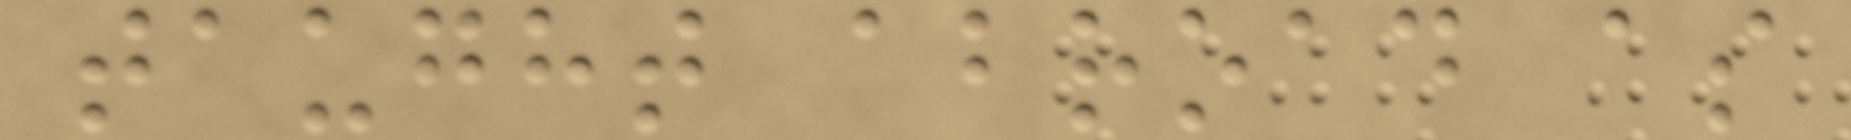taught abroad as
